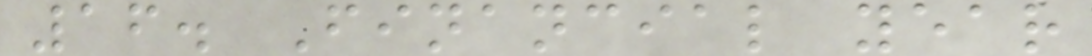16. Financial year
